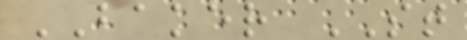BAKER ST
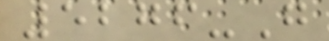5276-G
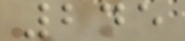245
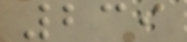239
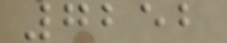7252
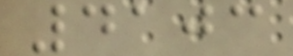4103
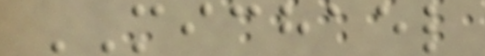MICHAEL
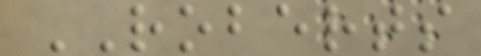ROBERTS
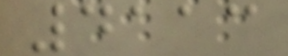4113
